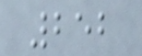252
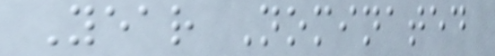Year Nominated
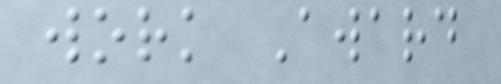work Award
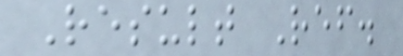Result Ref.
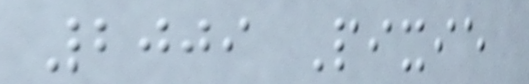2009 Pixie
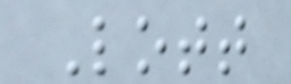Lott
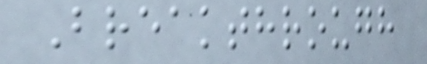Breakthrough
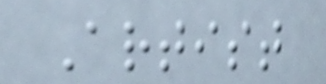Artist
